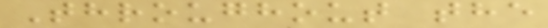Throughout the
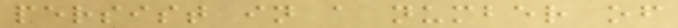persist in a number of
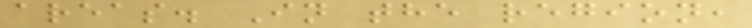areas. In the region,
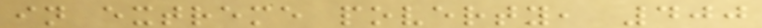in extreme poverty, 400
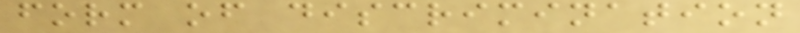form of discrimination
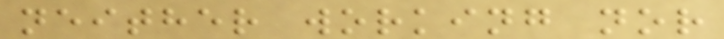neither working nor
